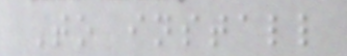To install
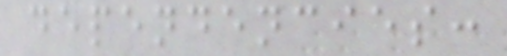dependencies:
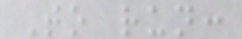To run:
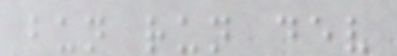bun run dev
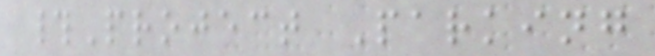#Project Parking
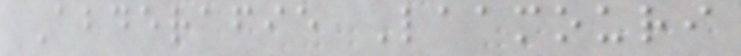Abderafie Laamouri
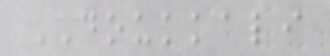DOUKKALI
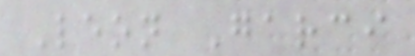Leon Garci
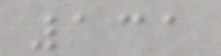131
